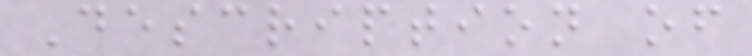Description of
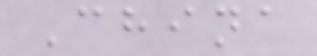China
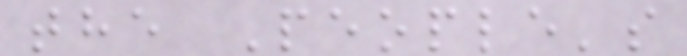the People's
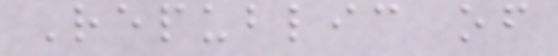Republic of
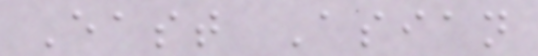East Asian
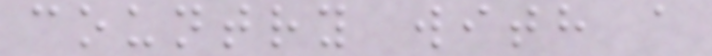country with a
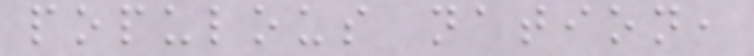populous nation,
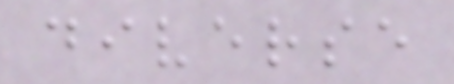diverse
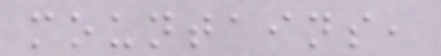mountains,
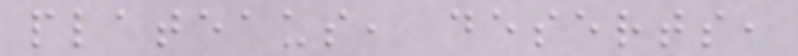plateaus, deserts,
